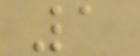1
